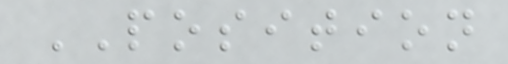POSITION
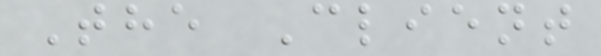The Client
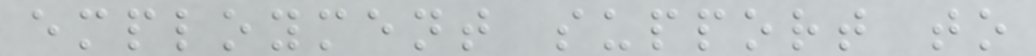employment support to
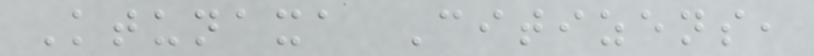Ktunaxa Citizens,
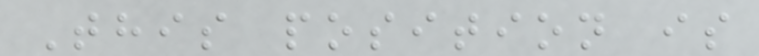This position is
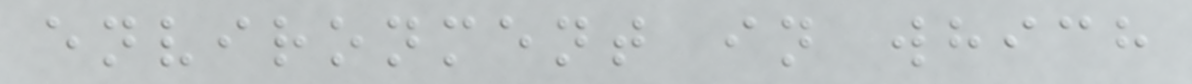environment in which
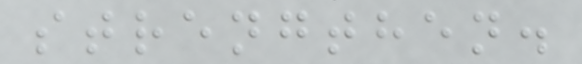strengthen.
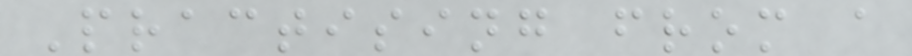Practising from a
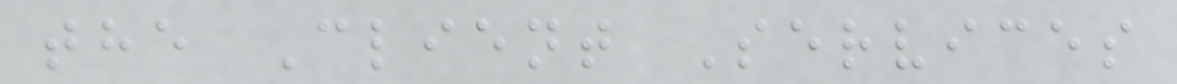the Client Services
